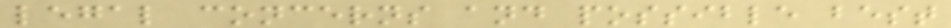legal concerns and possible best
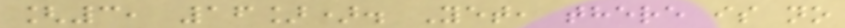[3, 16]). Yet, there is no
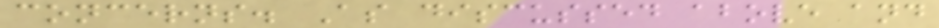concerns. As discussed above and
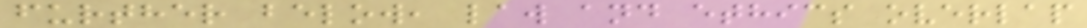further below, law and ethics overlap
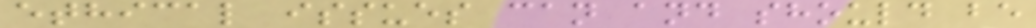ethical issues can and should be
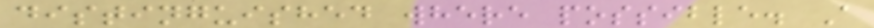distinguished where possible. A
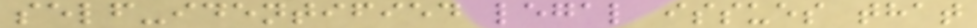self-identified legal issues that
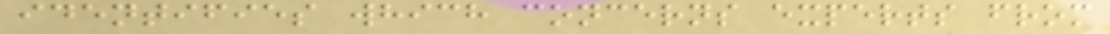identifies which concerns experts from
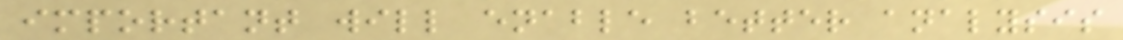important will enable better analysis
